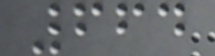664
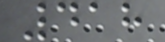418
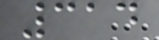314
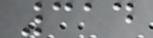314
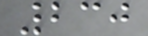230
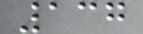137
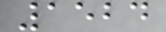1524
